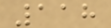118
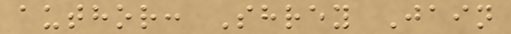author: Shrey Jain
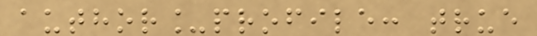author_profile: true
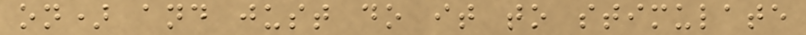on) and just do it to stimulate
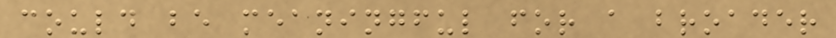could be meaningful for a broader
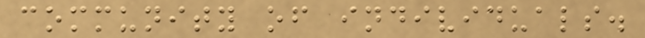community of individuals.
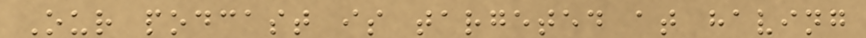Our podcast is targeted at having
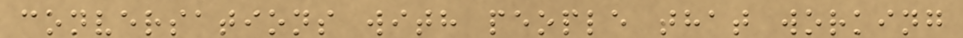conversations with people that working
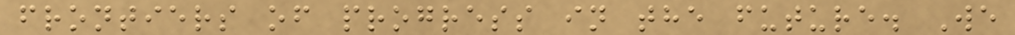frontiers of progress in the future. We
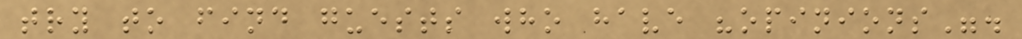try to find guests who have "opinions".
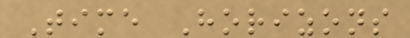Time Horizons
